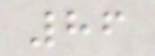86
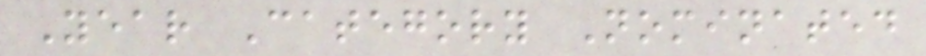Year Category Nominated
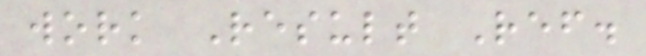work Result Ref.
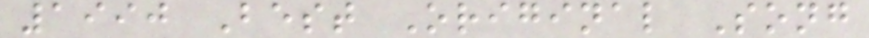1990 Best Original Song
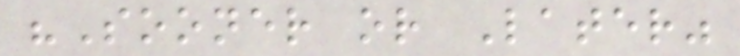"Sooner or Later"
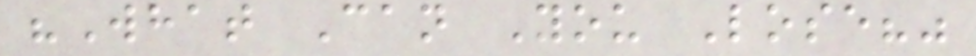"What Can You Lose?"
